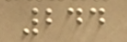244
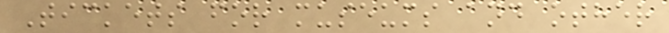Tickets for museums and other
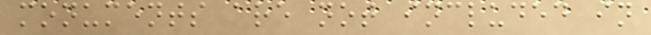monuments are not included in
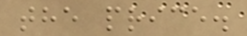the price.
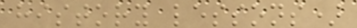history lessons)
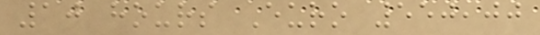10 hours Euro 550,00
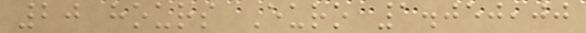20 hours Euro 1.050,00
